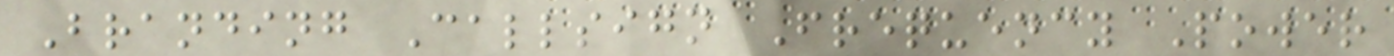Branding Callsign Frequency Power
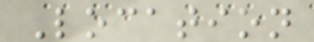Location
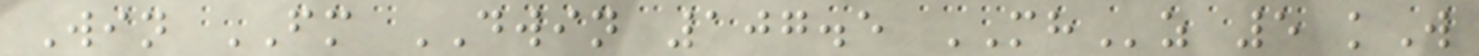Win FM DWIN 107.5 MHz 5 kW
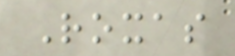Roxas
